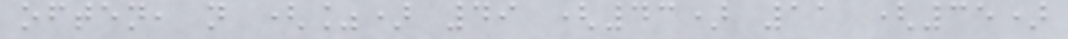often, n (%) 49 (43) 11 (35)
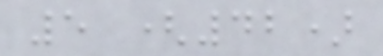5 (42)
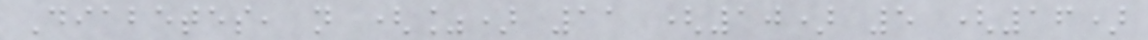Diabetes, n (%) 11 (10) 5 (16)
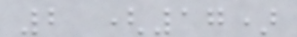2 (17)
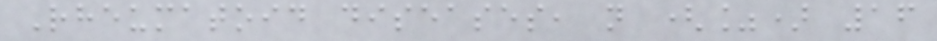Rheumatoid diseases, n (%) 16
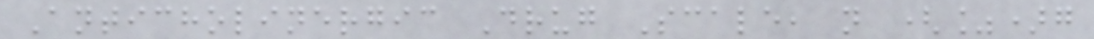Anticholinergic Drug Scale, n (%)g
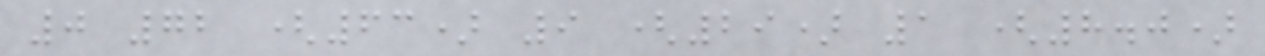0 72 (63) 9 (29) 1 (8.0)
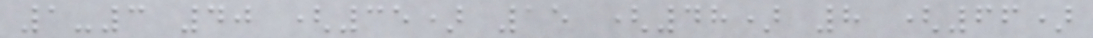1-3 40 (35) 15 (48) 8 (66)
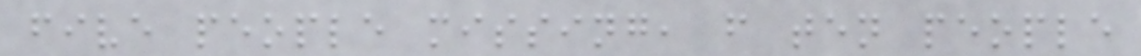five people missing, f ten people
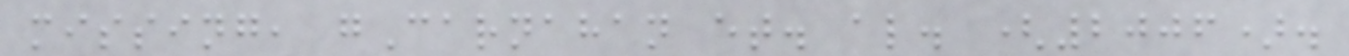missing, gCarnahan et. al. (2006).
